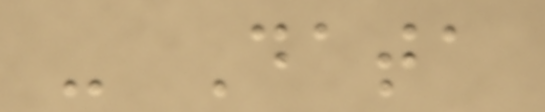- Data
